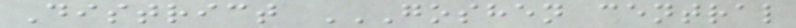District GOSHEN CENTRAL
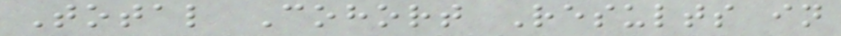Total Cohort Results in
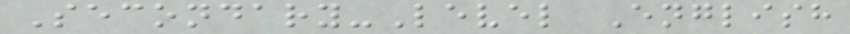Secondary-Level English
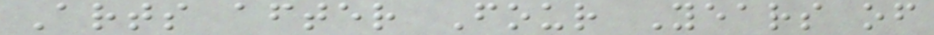Arts after Four Years of
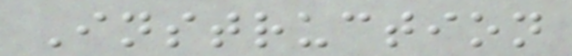Instruction
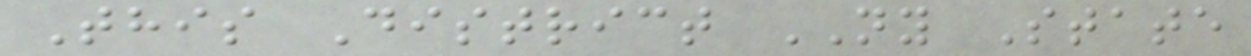This District NY State
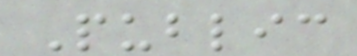Public
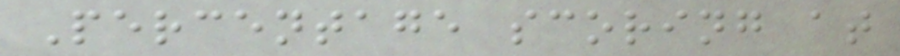Percentage scoring at
